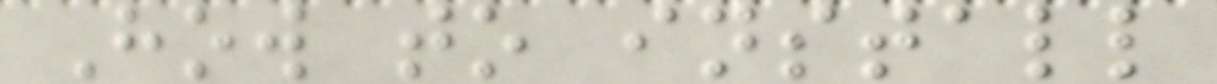How to install
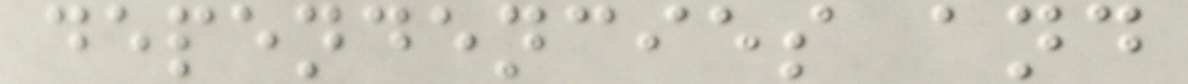dependencies and
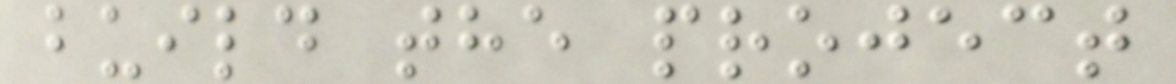build the project
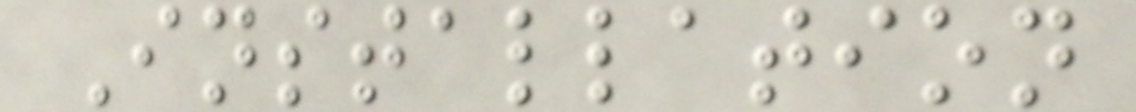Installation
